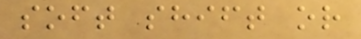soft shift or
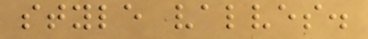style valves.
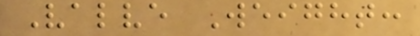Valve Weight:
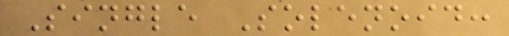Single Solenoid:
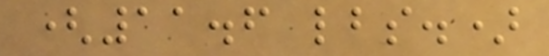(11.6 lbs.)
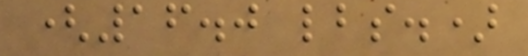(16.0 lbs.)
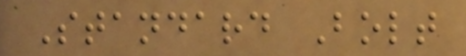Standard Bolt
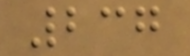237
